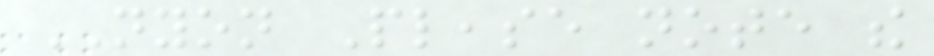NYON Please note the
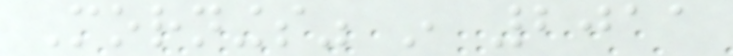Mornings" in 2011
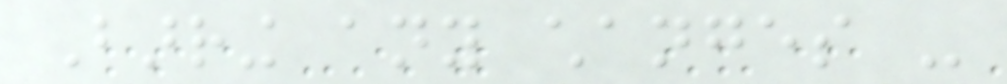Barring any changes -
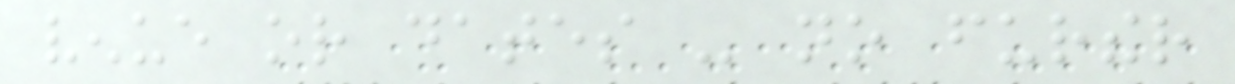venue or dates - no further
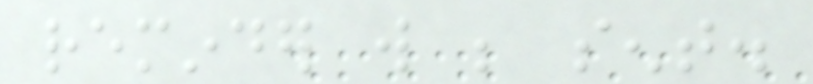reminder will be sent.
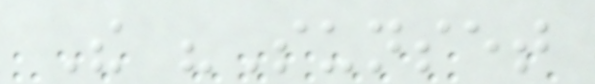The "Sunset
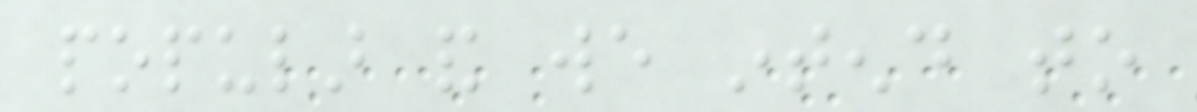popular and we intend to
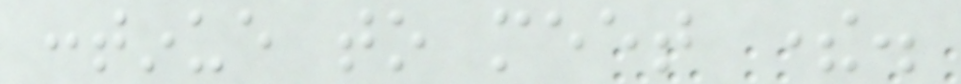continue to meet there.
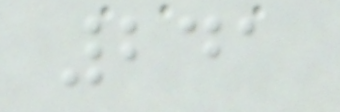241
